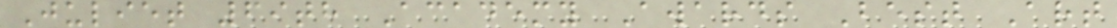Juliet 69th Academy Awards Best Art
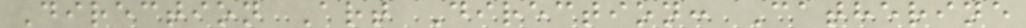Direction Art Direction: Catherine
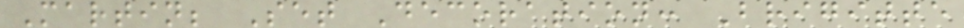Martin; Set Decoration: Brigitte
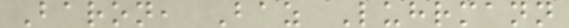Baron, Baz Luhrmann
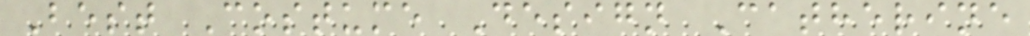Best Costume Design Catherine
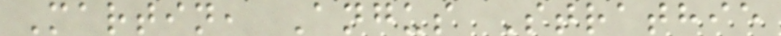Martin, Angus Strathie
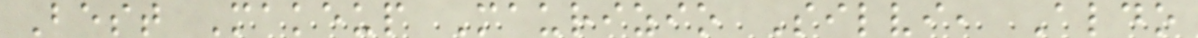Best Makeup Maurizio Silvi, Aldo
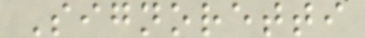Signoretti
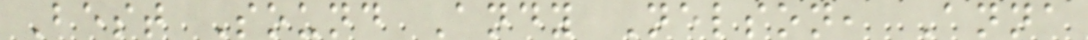Best Sound Andy Nelson, Anna
